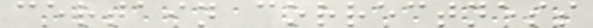certain correctness
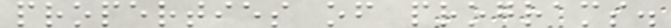properties of programs.
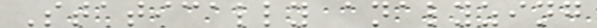Statically analyzing
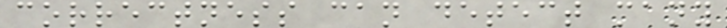correctness can detect many
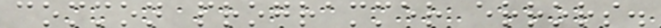common programmer errors.
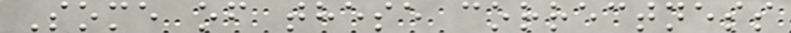Some of these correctness
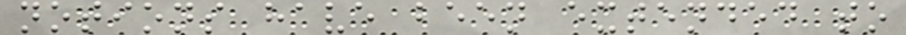notions have been extended to
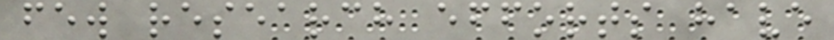few research efforts have
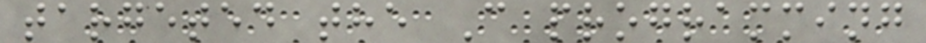targeted the C programming
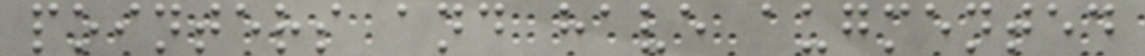pointers and have augmented
